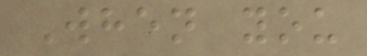When you
